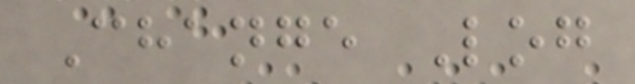Change Log
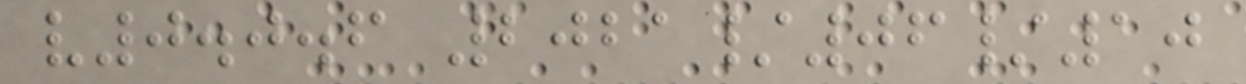v0.0.6 2021/06/10
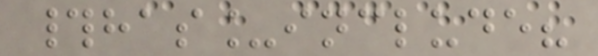#has_include?
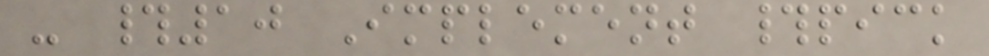- #10 Implement #pick
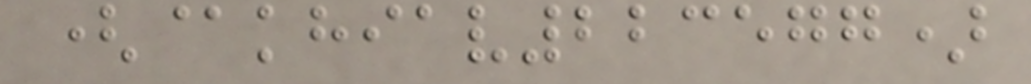(@khiav223577)
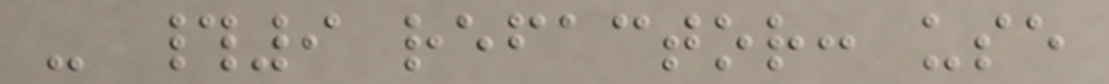- #9 refactor: use
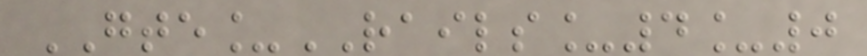GTE_RAILS_4_0
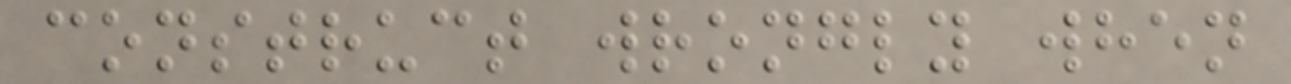construct wrongly when
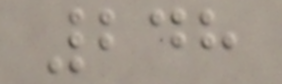248
